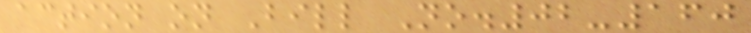action on Bill No.02-160
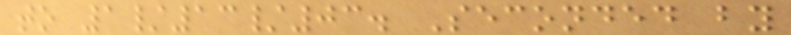to 1/13/03. Seconded by
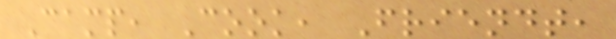Camp, Cook, Friendt,
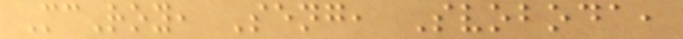McRoy, Seng, Svoboda,
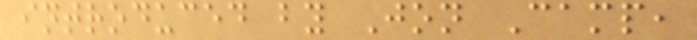introduced by Jon Camp,
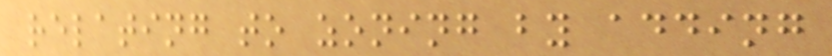relating to zoning by adding
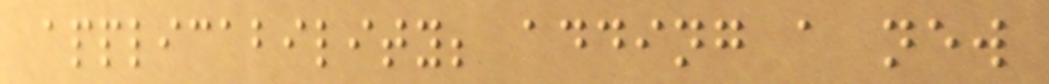applicability; adding a new
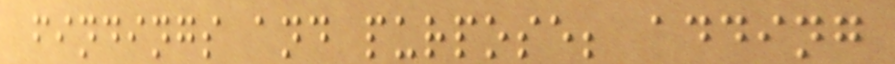findings and purpose; adding
